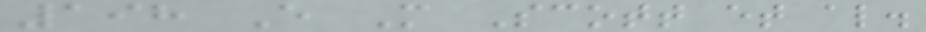198 E M Scott et al.
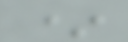*
